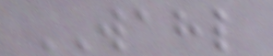WAHL
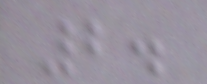2.
